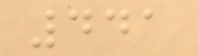441
